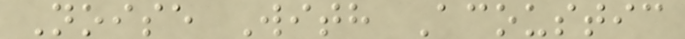Noise With Acoustic
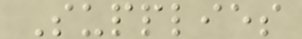Supplies
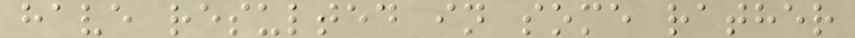have resulted in some rather
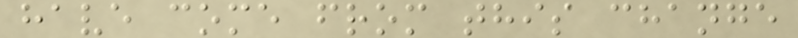have come from this change
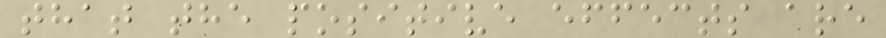that the positive effects are
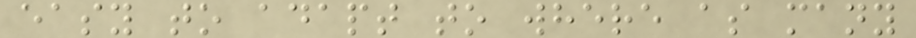easy to adapt to where as many
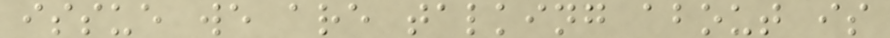issue we are talking about is
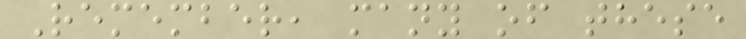Remember, many of these
